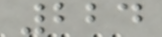224
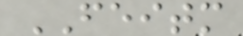FEITM
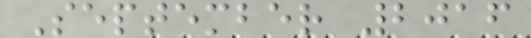September 2016
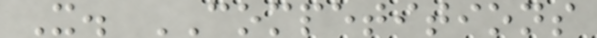X. COMPETITIONS
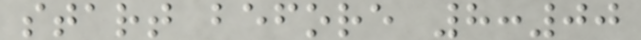start before 8:00
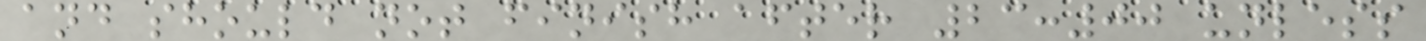and should not finish after 23:00 unless
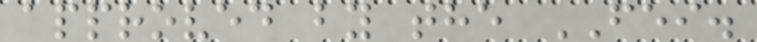approved by the FEI.
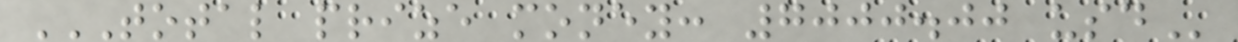TOTAL PRIZE MONEY: 7000.00 USD
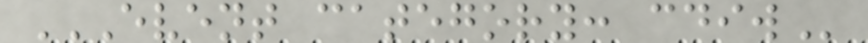EVENT CATEGORY: CDIW
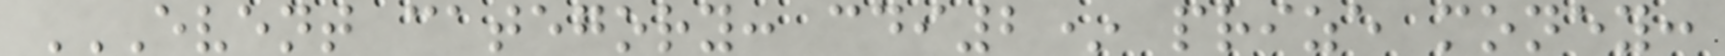EVENT CATEGORY: CDI2* PRIZE MONEY:
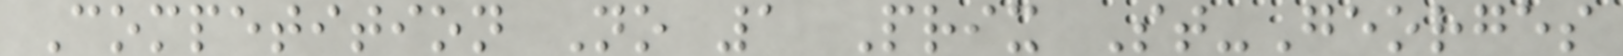Competition No 1 Prix St-Georges
